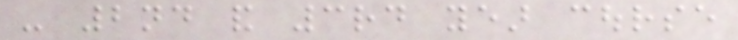- 2nd and 3rd year course
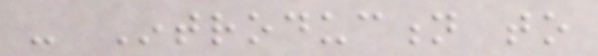- Introduction to
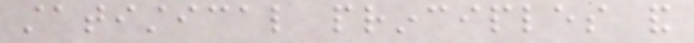statistical principles and
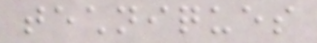techniques
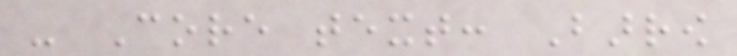- Core text: Barrow
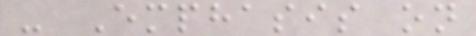- Emphasis on
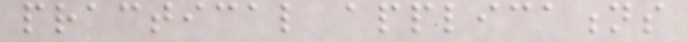practical applications
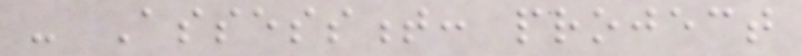- Assessment: project
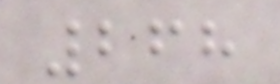268
